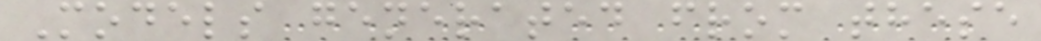Models generated from these
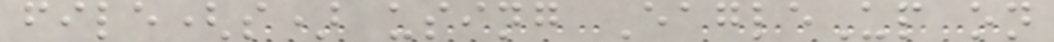file(s) using EagleUp on
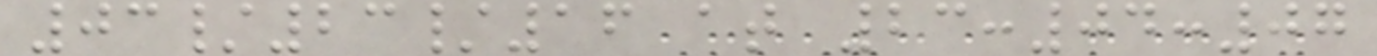03/23/16 at 23:04:07
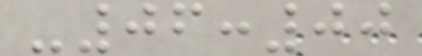-06:00
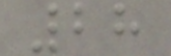28
